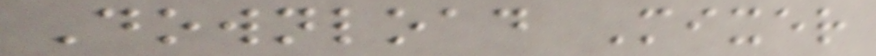Download Mixer
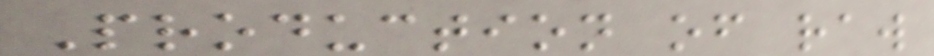Production of raw
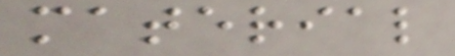material
